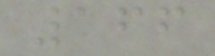166
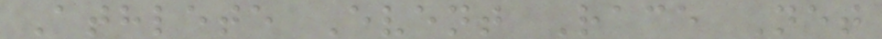Athlete Event Race Net
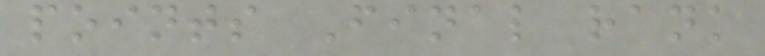points Final rank
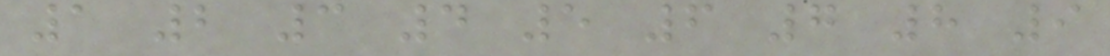1 2 3 4 5 6 7 8 9
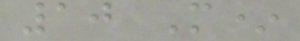10 M*
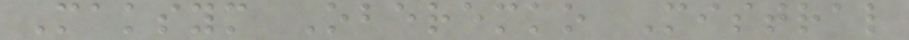Maksym Oberemko Mistral
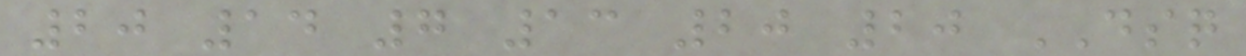20 14 7 13 20 20 DSQ
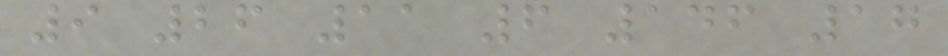9 26 11 6 146 17
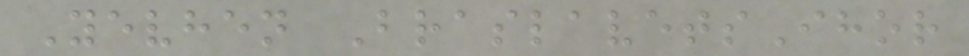Yevhen BraslavetsIhor
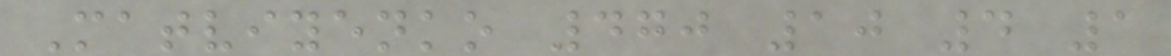Matviyenko 470 10 4 1
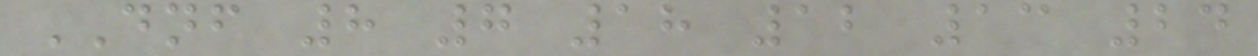DNF 8 7 18 12 13 24
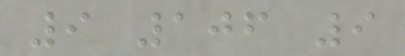9 106 9
